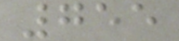755
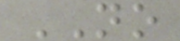NO
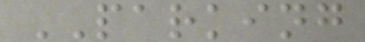PARKING
